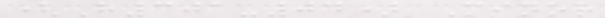(H301-04) Minor
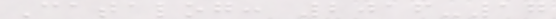Catalog: 2016-17
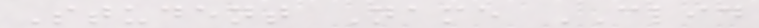Student Name CLID
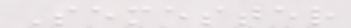Semester
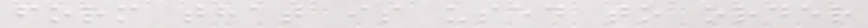form that is used to order
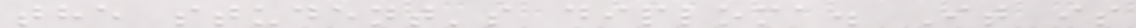the student's diploma. It is
